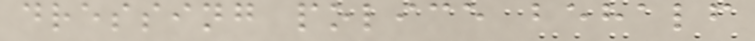dressing police behalf
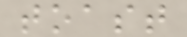toast
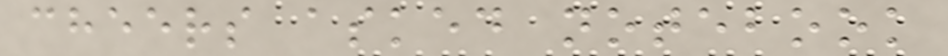cheers asked notebook
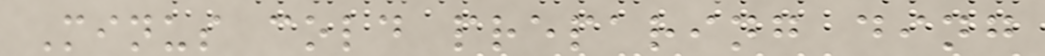Minus cold preparing ding
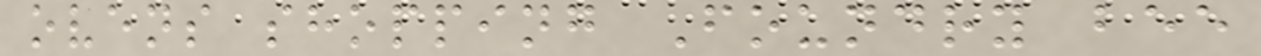ovens shopping Foundry bee
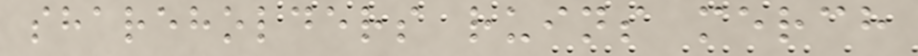shareholders ruins merch
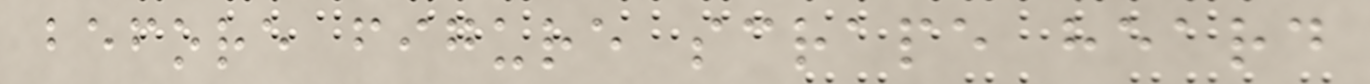before figure scrape heard
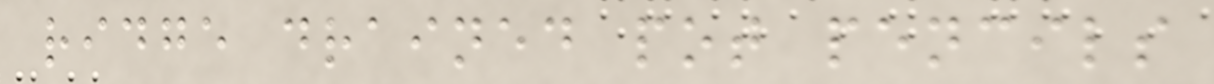ridge drained pot pencils
